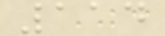114
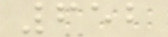652
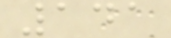141
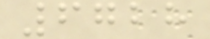6728
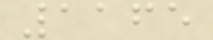1165
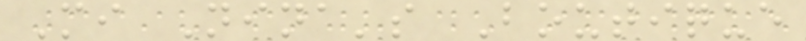Mi Nina's Boutique
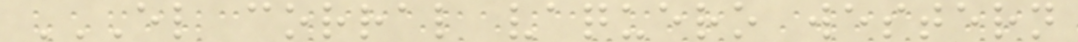EL CORRAL VAQUERO WESTERN
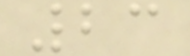23
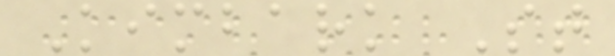Kimbark St
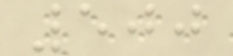500
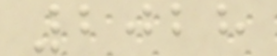2028
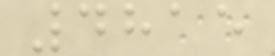4815
